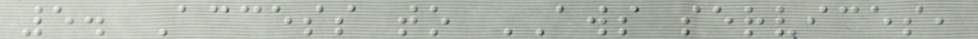5. Access to AWS services,
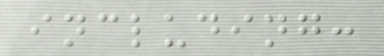including:
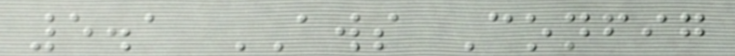5.1 AWS Config
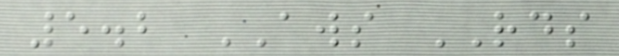5.2 AWS RDS
